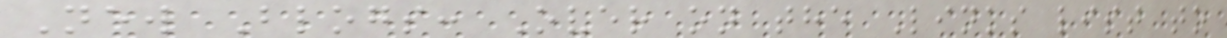New Blogs: Over on the Links list to
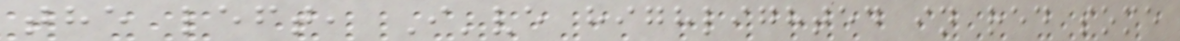the left, I've highlighted in red some
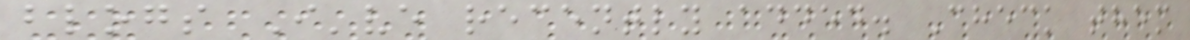blogs I've recently added. Check them
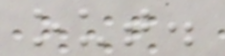out.
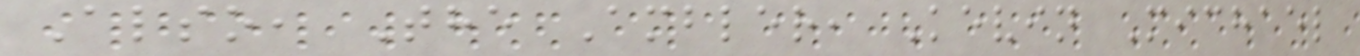Also, The Ambler, Kevin Michael
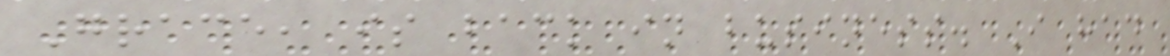Grace, is back in business. I had
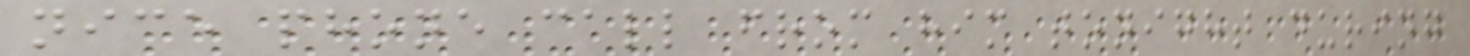nice phone call from him tonight during
